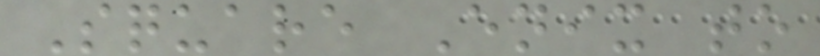Square Enix to
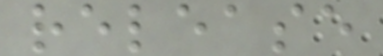release
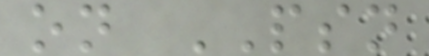on PSN
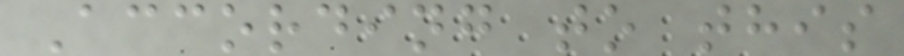According to this
